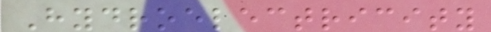Hydroelectricity
